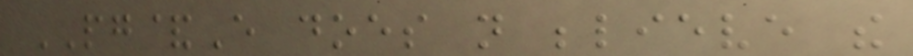PG&E does not believe the
